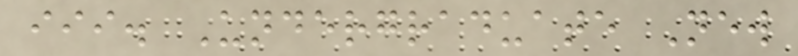iii. Undergraduate New
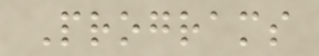Programs
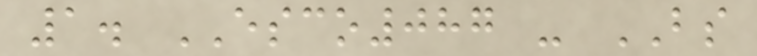1. ESCO087 - BS
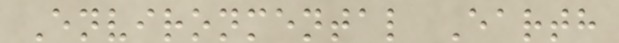Environmental Earth
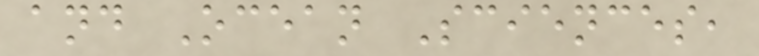and Ocean Sciences,
